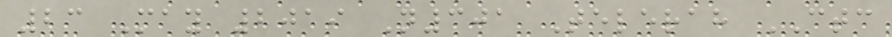23 May 2019 N301 Telerah CTC
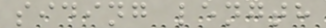siding length
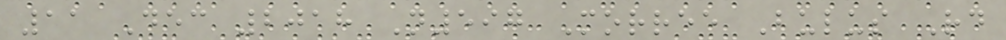11 Dec 2018 N597 Morree Bulus Rd
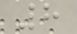8
